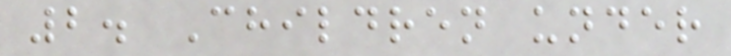2. Children under
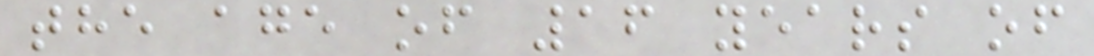the age of 16 years of
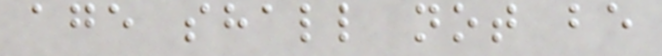age shall not be
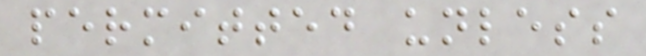permitted unless
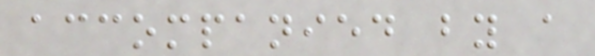accompanied by a
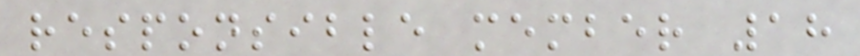responsible member 18
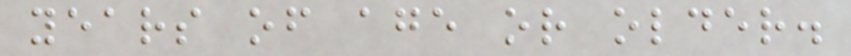years of age or older.
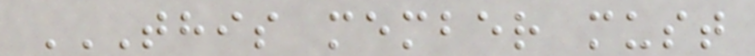THIS MEMBER MUST
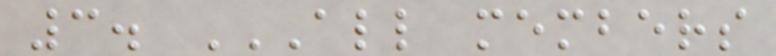3. ALL MEMBERS
